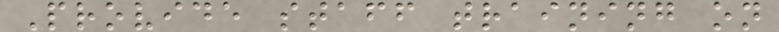Provide staff training on
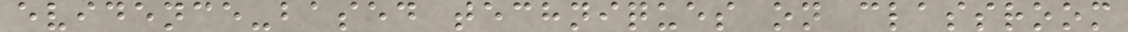evidence-based techniques on classroom
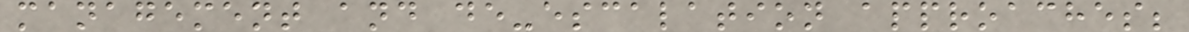management and de-escalation approaches;
